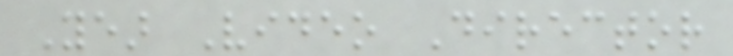Year Video Director
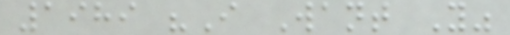1989 "I Want You"
